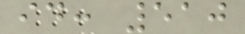id: 510
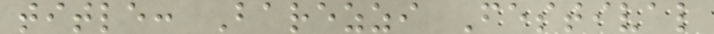title: Barezzi Festival
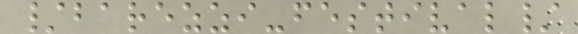/barezzi-festival/
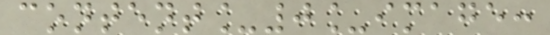content_0_image:
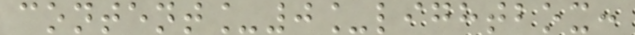content_0_lightbox:
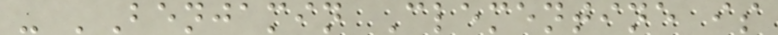- 'Benjamin Clementine is
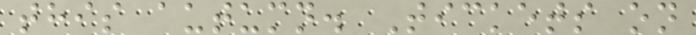this autumn. Tickets on
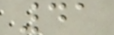41
